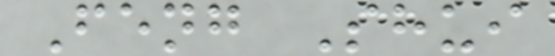Feng Shui
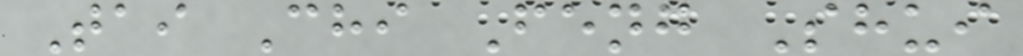Tai Chi Feng Shui
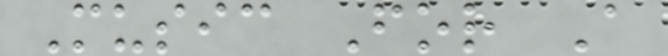Music For A
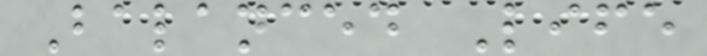Balanced Life
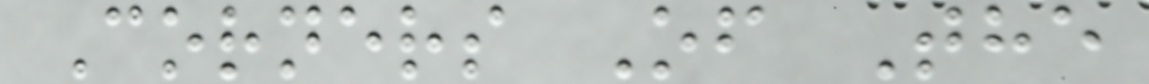Corners Of The
